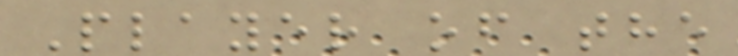Player of the
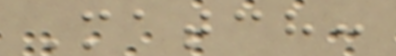Match:
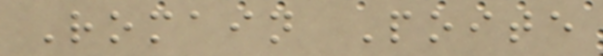Romain Poite
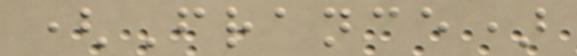(France)
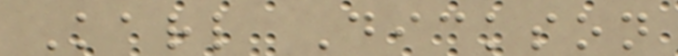Karl Dickson
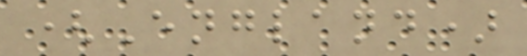(England)
